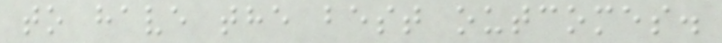to have the best outcomes.
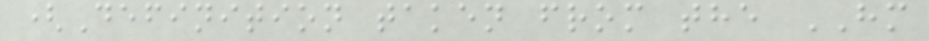(Definition taken from the HM
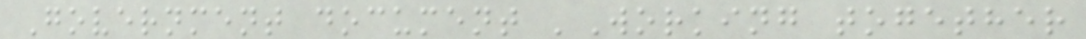Government document 'Working together
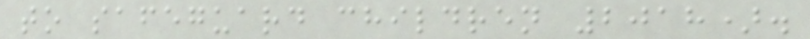to safeguard children 2018).
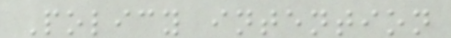Policy intention
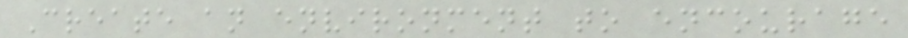Create an environment to encourage
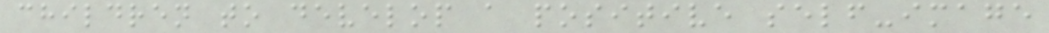children to develop a positive self-image
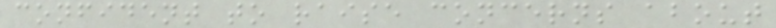confident to raise concerns about
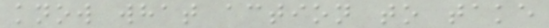know what action to take
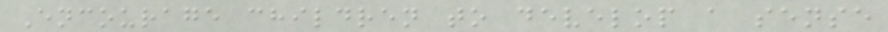Encourage children to develop a sense
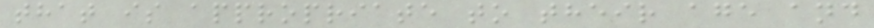that is appropriate to their age and
